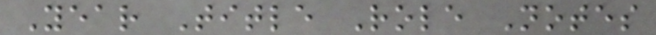Year Title Role Notes
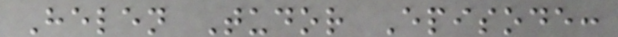Helen Tudor Episode:
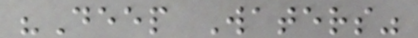"Deep Waters"
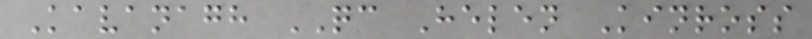Kavanagh QC Helen Kinross
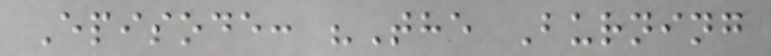Episode: "The Burning
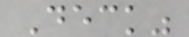Deck"
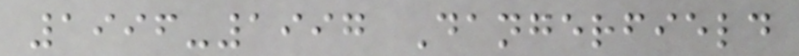1996-1997 Dangerfield
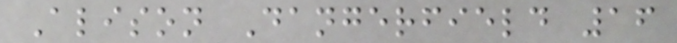Alison Dangerfield 16
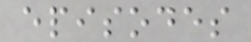episodes
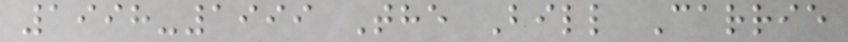1998-1999 The Bill Carrie
